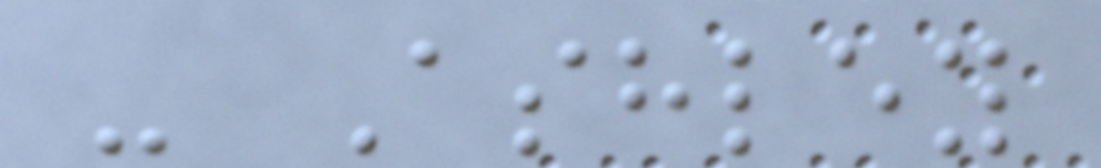- Ashley
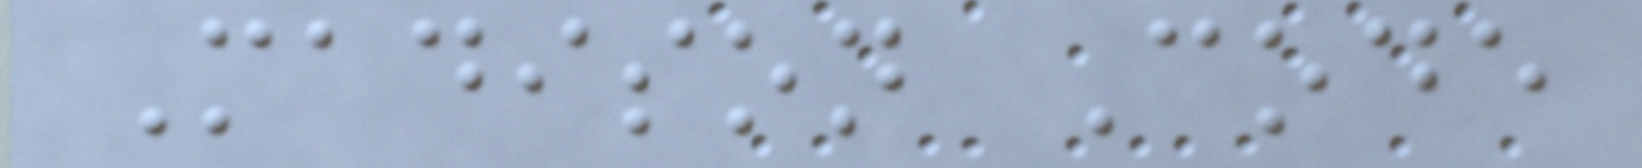Madison Code
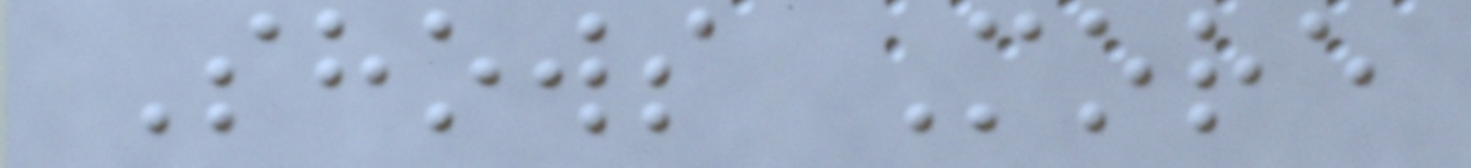Shows More
